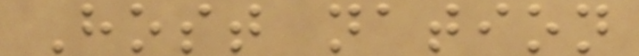Host nation
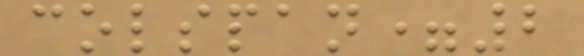colspan=2
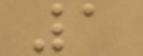1
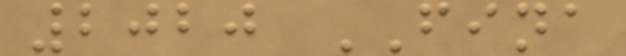2020 FINA
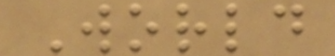World
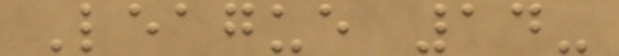League 14-
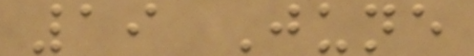19 June
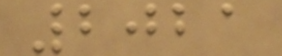2021
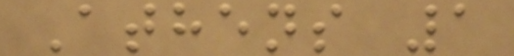Athens 1
